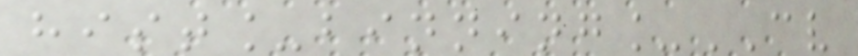hist_binning_CV
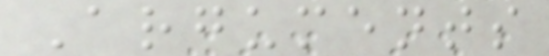Arguments
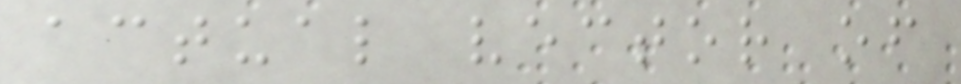actual vector of
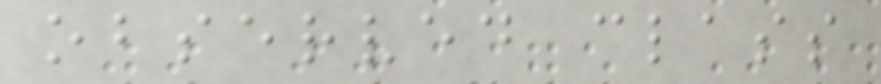observed class
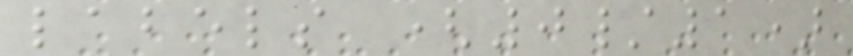labels (0/1)
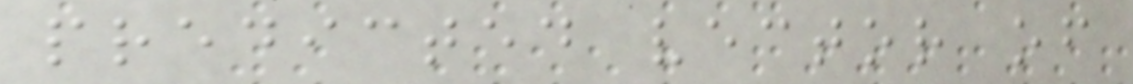predicted vector of
